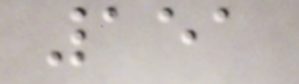151
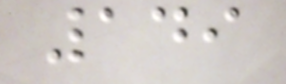149
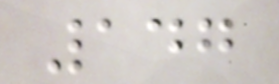147
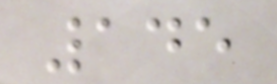145
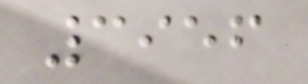3956
